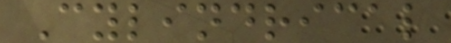Cylindrical
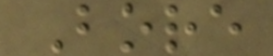Bore
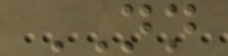NN
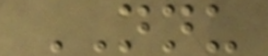NNU
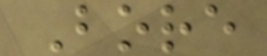Bore
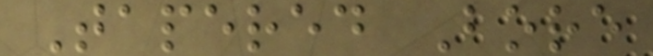Tapered Bore
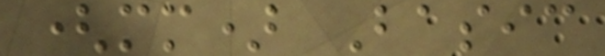(mm) Basic
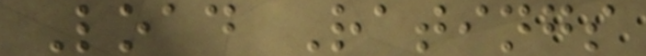Load Ratings
